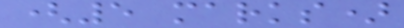(5 marks)
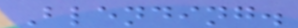Blending.
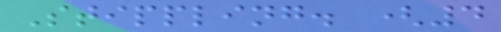Stippling. (4
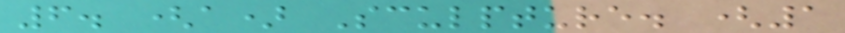6. (a) Sculpture. (1
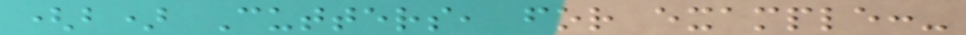(b) Cutters, for example:-
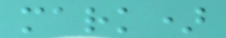mark)
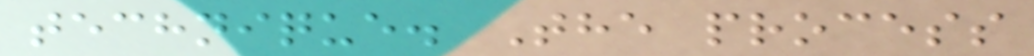technique. The process
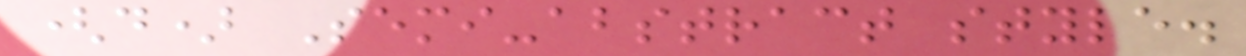(d) Semi-abstract style.
